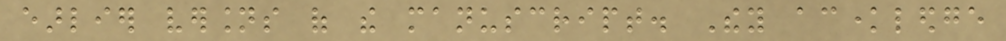earlier versions of the manuscript. They acknowledge
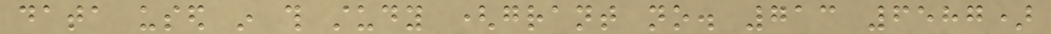data used in this study (grant no. 713 6587)
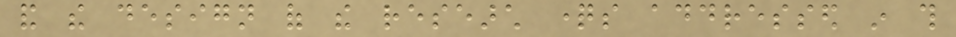and the design of the research questions addressed in this
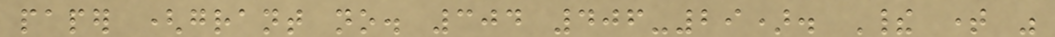paper (grant no. 304 406-29). Their time was
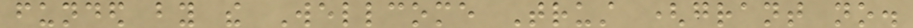funded by the Wellcome Trust (grant no.
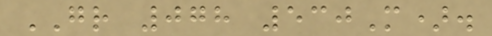GR 078 530M).
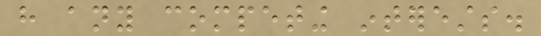have any competing interests.
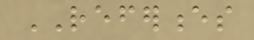REFERENCES
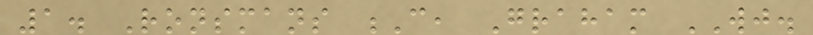1. Ronsmans C, Graham WJ.
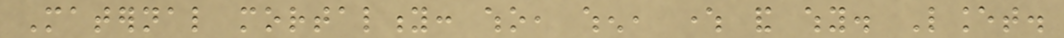Maternal mortality: who, when, where and why. Lancet.
